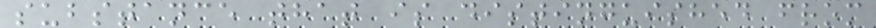substance that is distinguished from
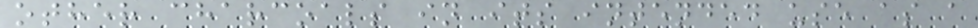other charcoals in its intended use as a
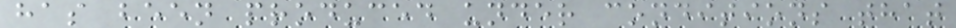has been produced under conditions that
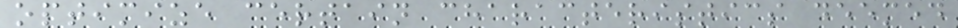optimize certain characteristics deemed
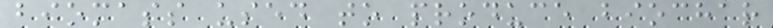biomass used to produce biochar
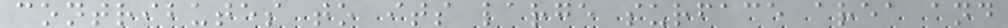contributes to its large surface area and
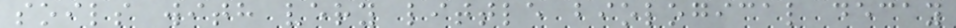soils with very little biological decay
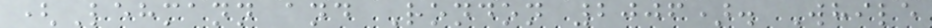(Lehmann and Rondon 2006). While
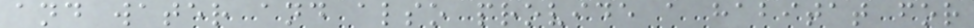and water and also provide a habitat for
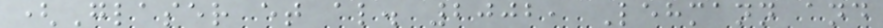(Glaser et al. 2002, Lehmann and
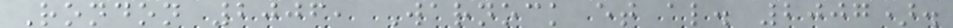Rondon 2006, Warnock et al. 2007).
